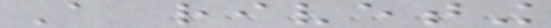A riveting
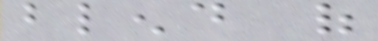blend of
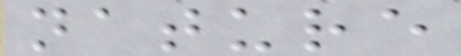nature
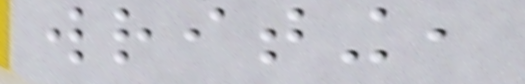writing,
